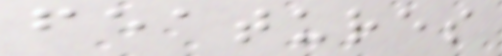features
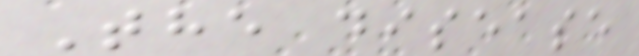The disease
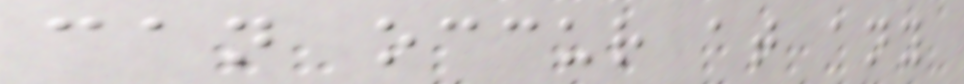can occur at any
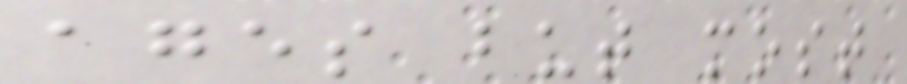ages but most
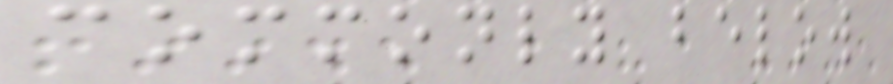commonly below
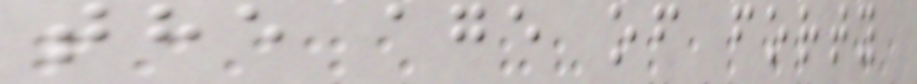the age of forty
